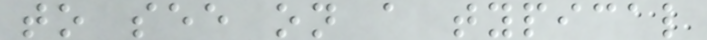to see on a typical
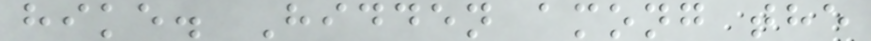hike. Hidden among the
